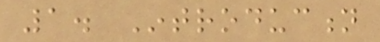1. Introduction
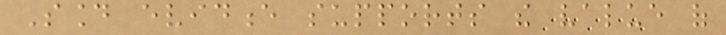Sound evidence supports the value of
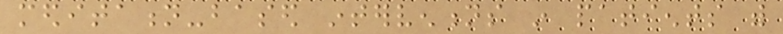meditation-based interventions in patients with
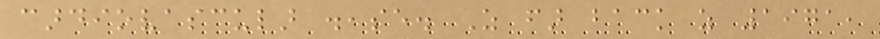cardiovascular disease. As far back as 1971,
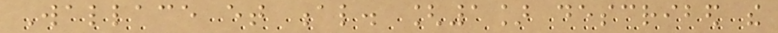Wallace et al. [1] described the
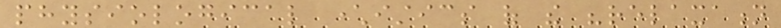physiological characteristics of the "relaxation
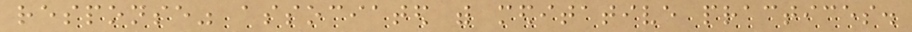response" associated with meditative practices.
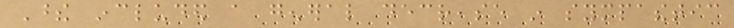These included a general decrease in sympathetic
